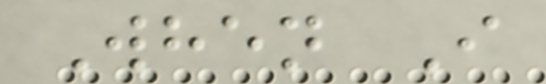When I
